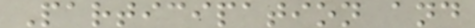Participation and
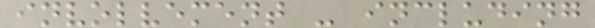involvement - including
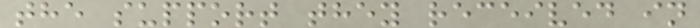the support they received in
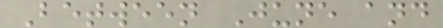Between June and
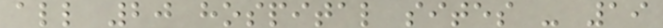all 20 hospital sites - 19
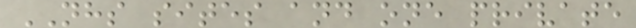NHS sites and one private
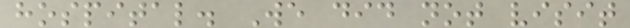hospital. We did not visit
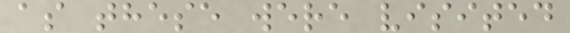as these were visited
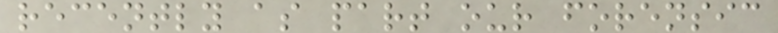recently as part our forensic
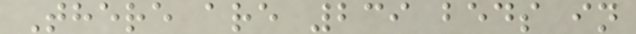There are 239 beds in
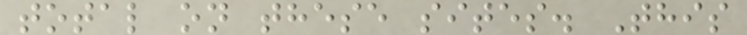total on these sites. This
